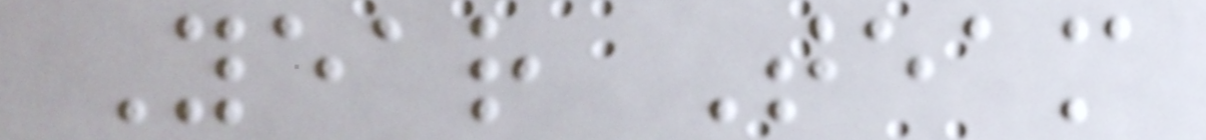Year Team
